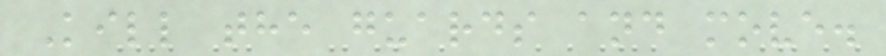Kill the guards and move.
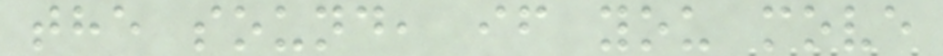the sound, if you move
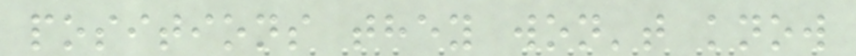positions they won't know
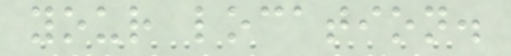your location.
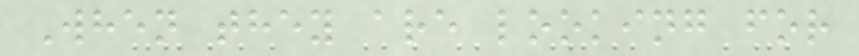When they are looking for
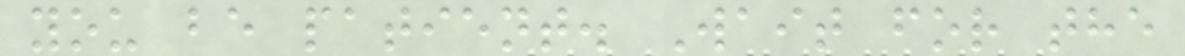you be patient. Wait for the
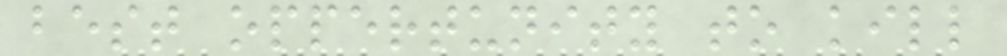best oppertunity to kill
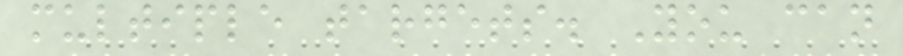multiple targets. You can
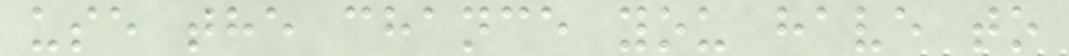use the chance you have to
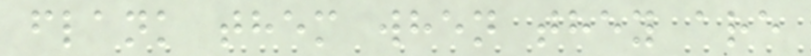flank them when they are
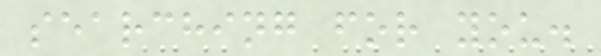searching for you.
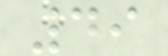49
